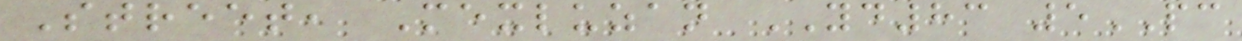Street, Mexluzan YD83 5PC
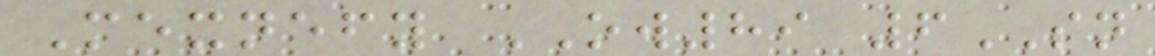Mexnefy OW89 6SN
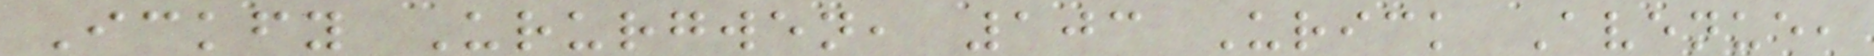Ickfy Ururgwen, 103 Urick Avenue,
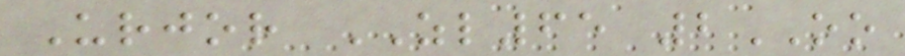Urjor ZL65 2OO
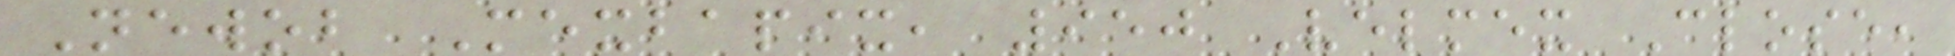Newob Mexbapix, 950 Velmex Close,
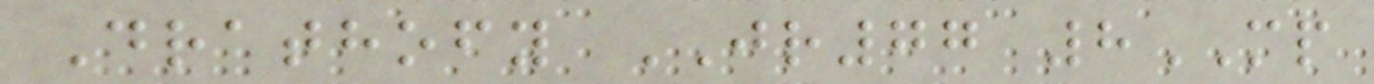Drathofy JR77 8MP
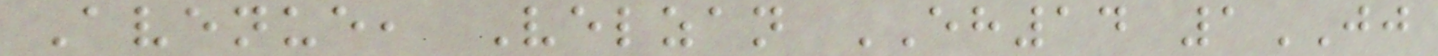Avenue, Velzan EH14 1JJ
